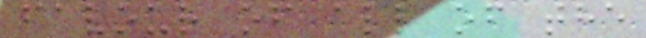favour of all of the
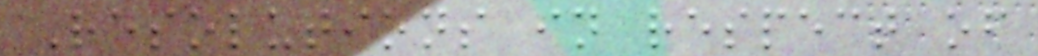Resolutions in respect of
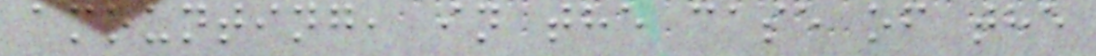amounting, in the case of the
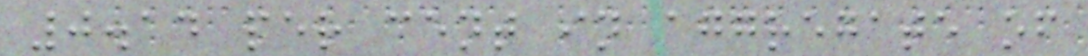0.14 per cent in aggregate of
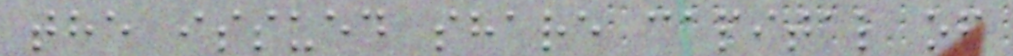the issued share capital of
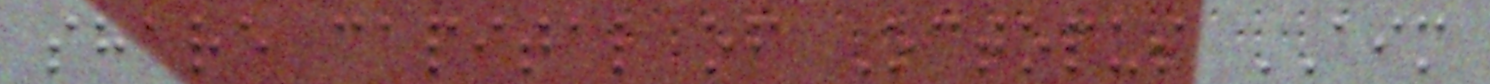share capital of Octopus AIM
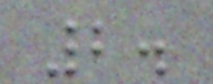2.
